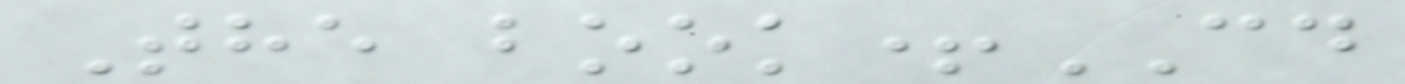The book+CD
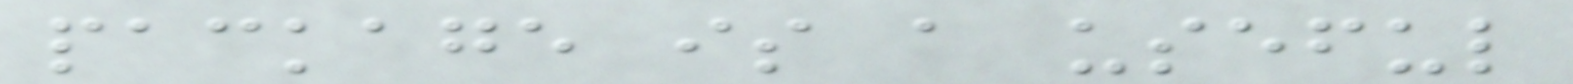package is a useful
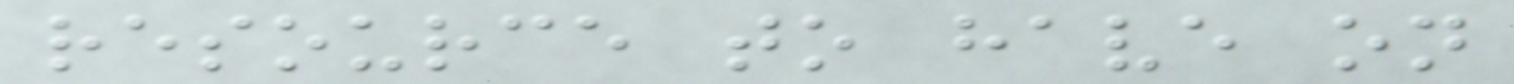resource to have on
